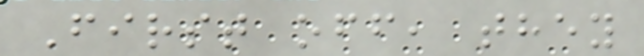First off, they
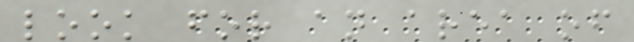look for an area of
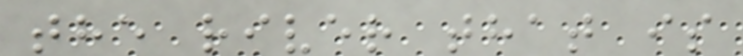the river that is
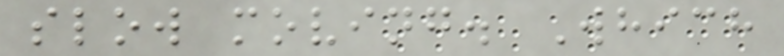slow moving. Which
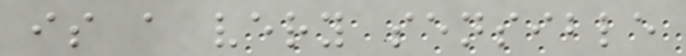is a very sensible
